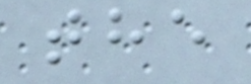the
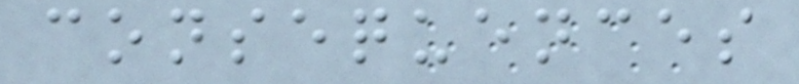consequences
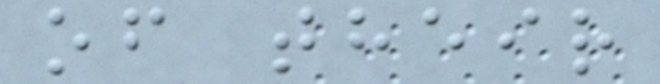of their
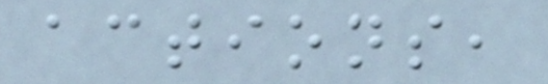actions,
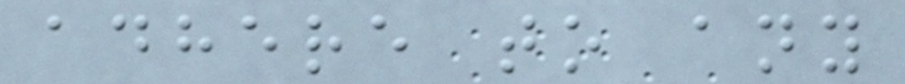adhere to any
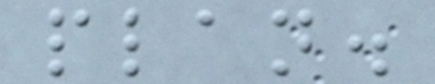plan.
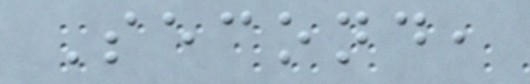Second,
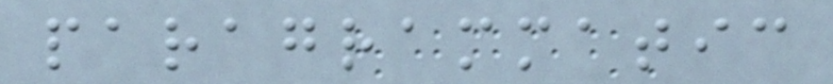paragrammatic
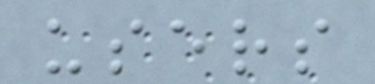users
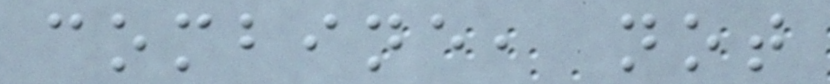combine, not
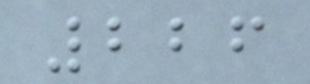226
